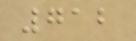712
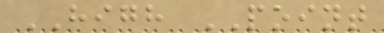HIGH POINT
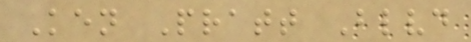Ken Pratt Blvd
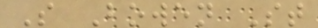S Bowen St
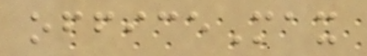officeMax
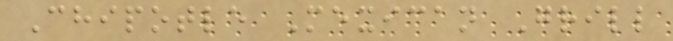Chipotle Mexican Grill
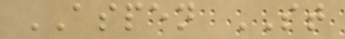ASPEN ST
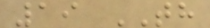19 TH
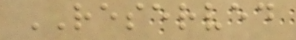RESERVED
